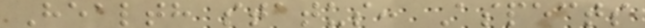Health status: Aspects
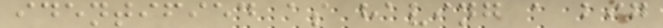identified as having a big
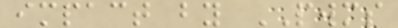impact by PWMS
